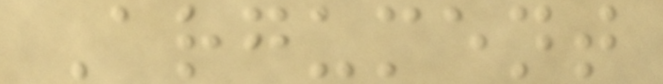Argument
